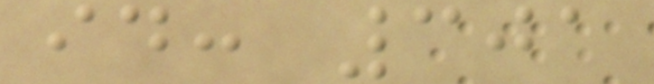id: 301
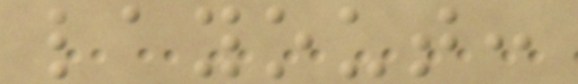layout:
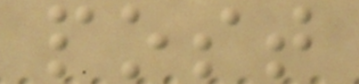post
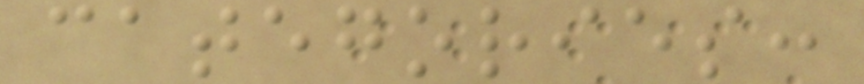categories:
